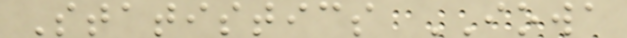Statistics IOWA
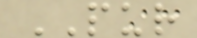PUR
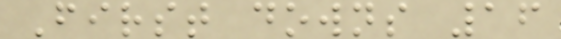First downs 16
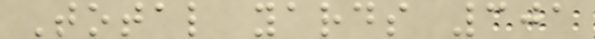Total yards 301
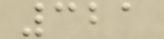321
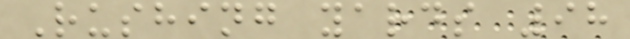Rushing yards 98
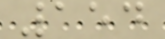154
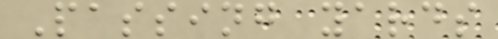Passing yards
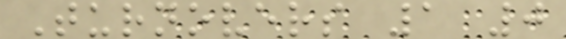Turnovers 1 0
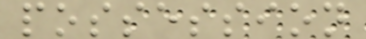possession
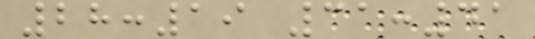28:19 31:41
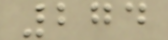274
